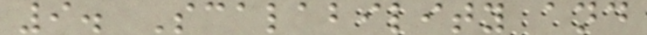9. Scalability and
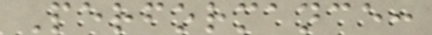Performance:
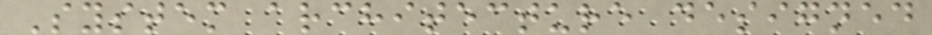System architecture designed
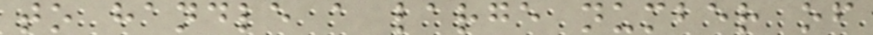to handle a large number of
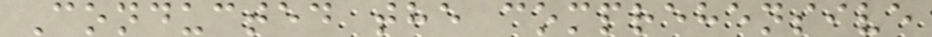Conducted the comprehensive
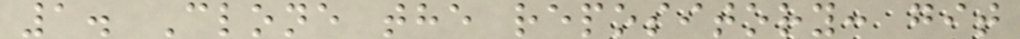1. Clone the repository: git
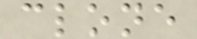clone
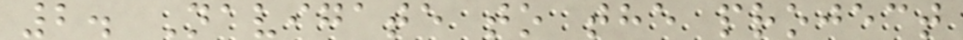2. Navigate to the project
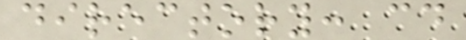directory: cd
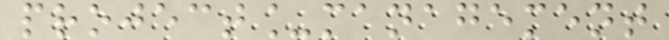project_management
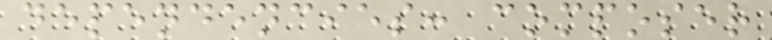dependencies: composer
